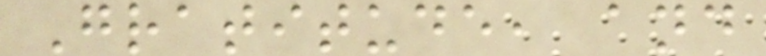Gratitude, and
